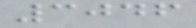3046
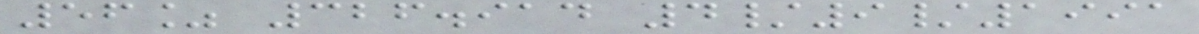56% 326.914 4/9/1991
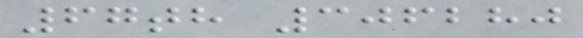67th 306280
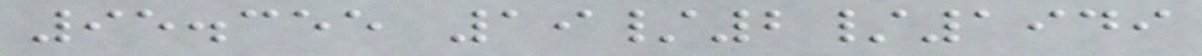95.355 19/2/1949
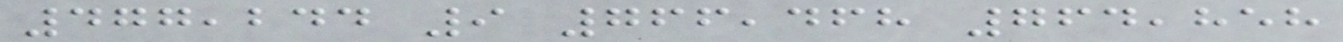477,244 9 766,468 764,858
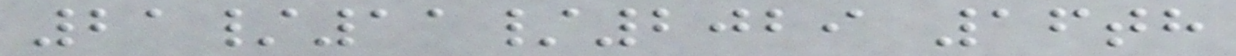21/11/2029 16th
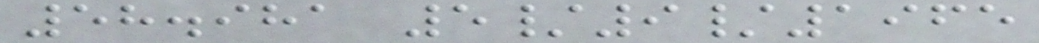58.981 5/9/1965
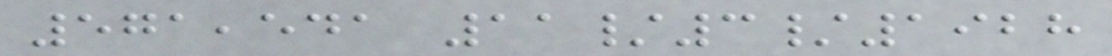571,541 11/3/1928
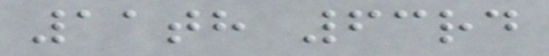11th 63rd
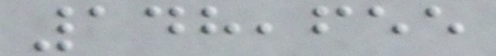148,655
